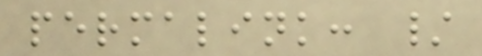permalink: /
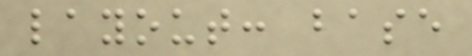layout: base
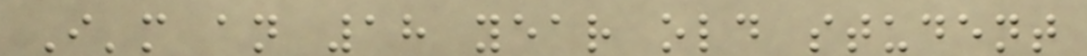I'm an 18 year old student
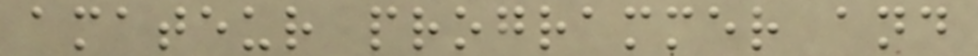amateur programmer and
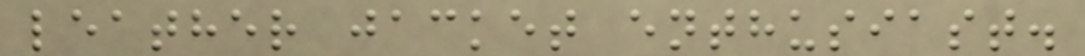leather jacket enthusiast.
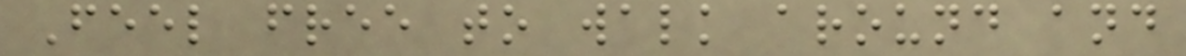Feel free to walk around and
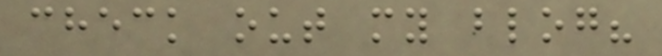check out my blog?
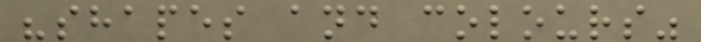"shapes and colours"
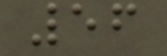56
